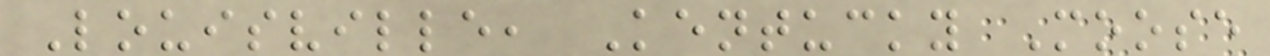Louisville, Kentucky Moose
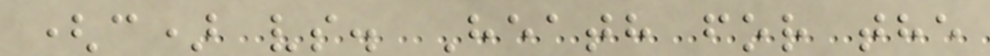(c) vs. Heath for the
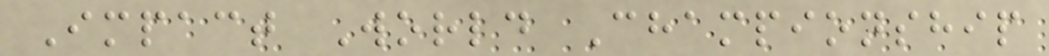Impact World Championship
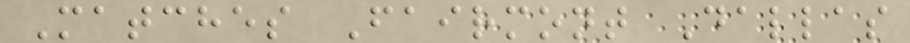Matches Fairmont Dallas
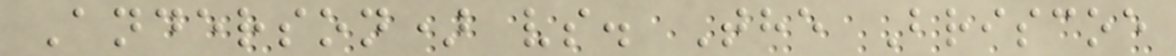Anderson) vs. The Briscoe
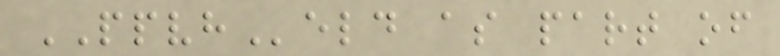PPVHeld as part of
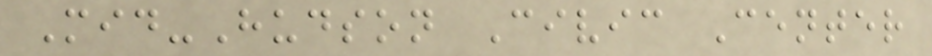Mid-Hudson Civic Center
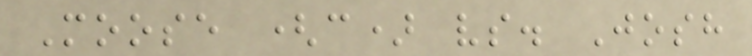Moose (c) vs. Josh
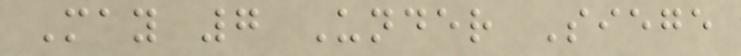May 7 Under Siege
